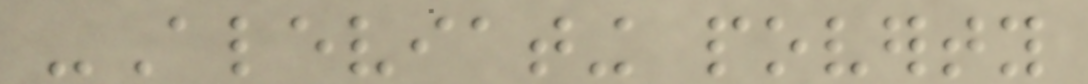-Aleviating poverty
